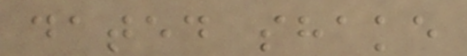dated shake
